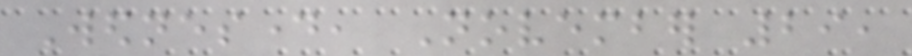Wednesday, November 29,
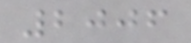2006
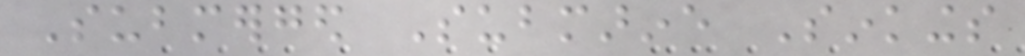Submerged Submarine Sinkings
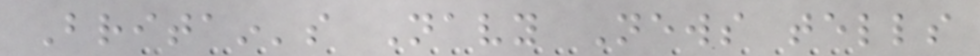Britain's Navy News tells
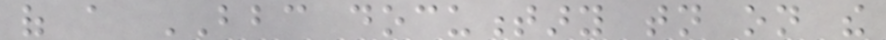of a BBC documentary tonight on the
